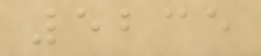5235
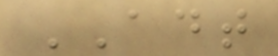ADT
